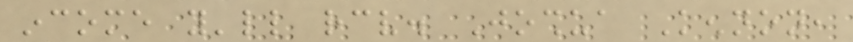income you'll receive. Joshua Kennon,
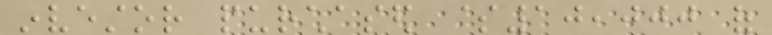investor purchased $10,000 of
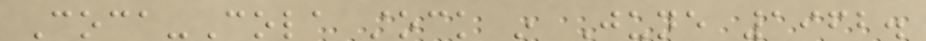Coca-Cola stock in June 1962.
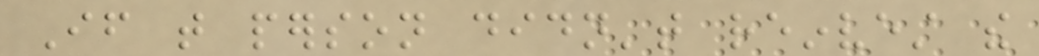If that person didn't reinvest the
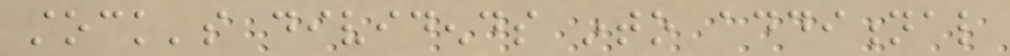stock's dividends into additional
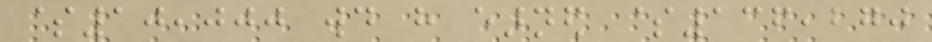$10,000 would have earned $136,270
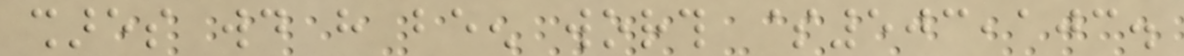shares would have been worth $503,103.
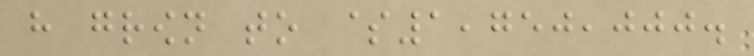have grown to $1,750,000.
